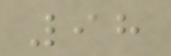98
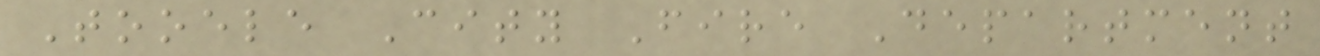Tooele City Fire Department
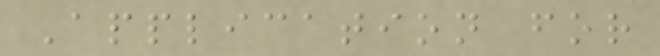Application for
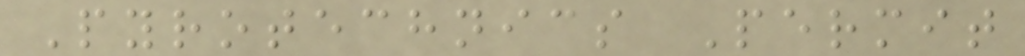Pyrotechnics Permit
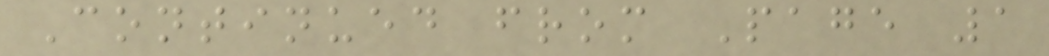Continued from Page 1
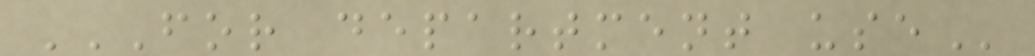FOR DEPARTMENT USE
